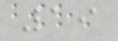19
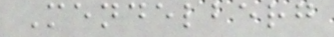Mendelberg
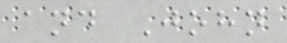and John
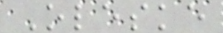Oleske
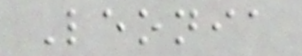Leonia
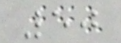50
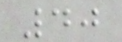40
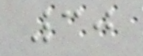30
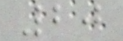20
